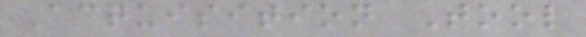Acquisition Tool
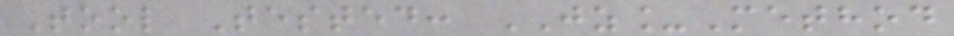Tool Tested: JZ_Method
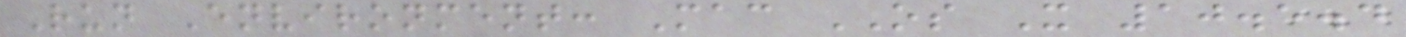Run Environment: Mac OS X 10.5.4
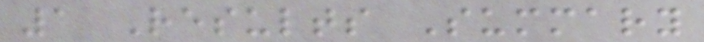1 Results Summary
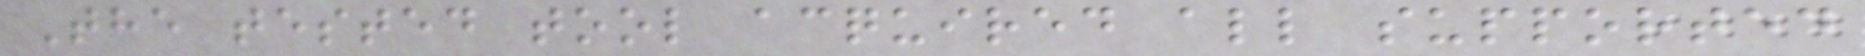The tested tool acquired all supported
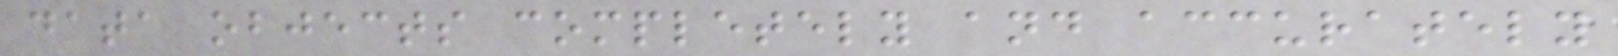data objects completely and accurately
